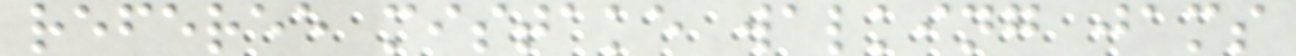referee mistake walking jams
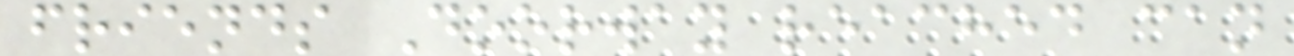friends Doorway reached can
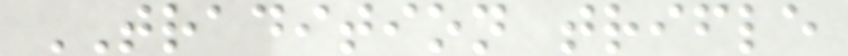TRADITION trifle
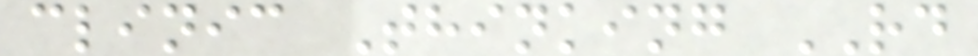clinic Thinking RD
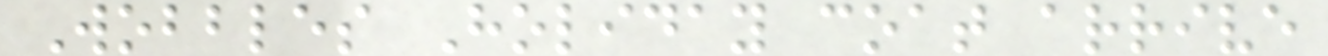Wobbles Holiday coat arrive
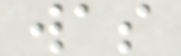was
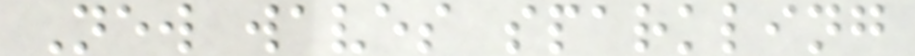New waves sparkling
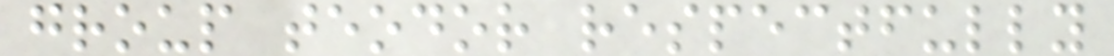group teodor respectfully
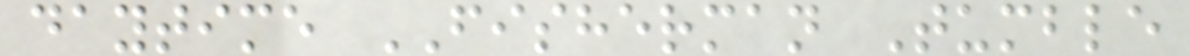daytime FISHERMAN Tumble
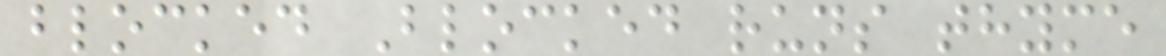blocked Blocked runs thyme
